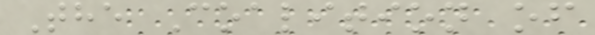The Coalition of
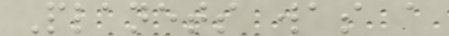Planets was a
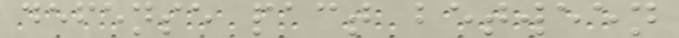defense pact between
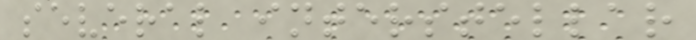several interstellar
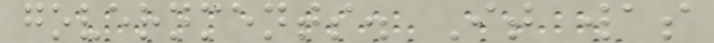governments. It was
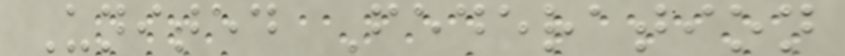United Federation
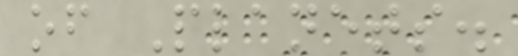of Planets.
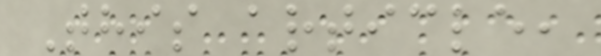This article,
